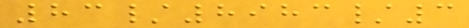83/8983/3
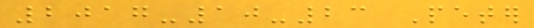2017-10-23 Peter
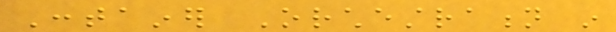Container Orchestration in
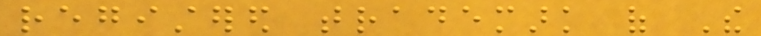registered trademark of The
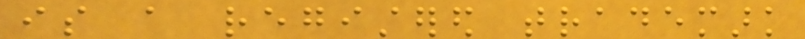is a registered trademark
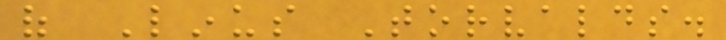of Linus Torvalds.
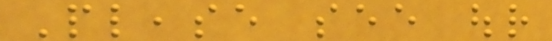Please see our
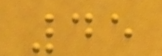45
